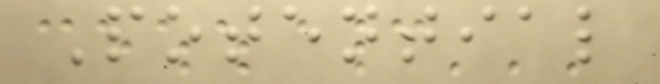Potential
